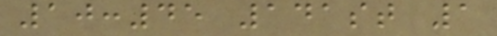10:45 141st 1
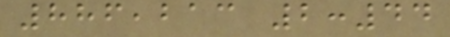886,213 2:44
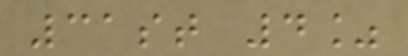31st 4%
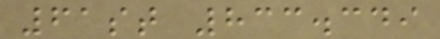61st 833.349
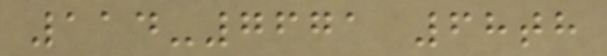114-7671 68th
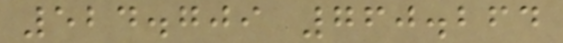524.709 760.264
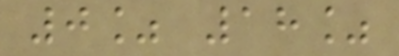0% 18%
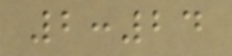2:24
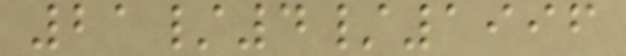21/4/1996
